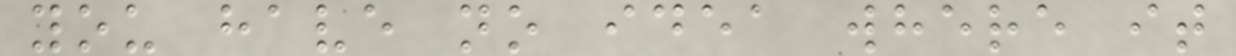you have no idea where it
